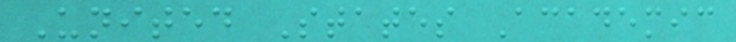United States Academic
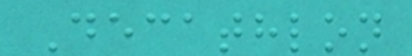Decathlon
